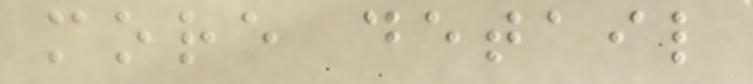more detail
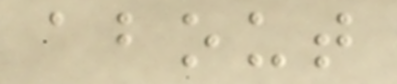about
